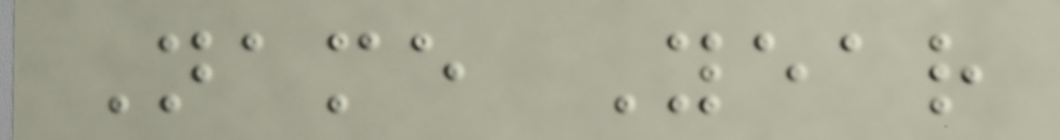Name Year
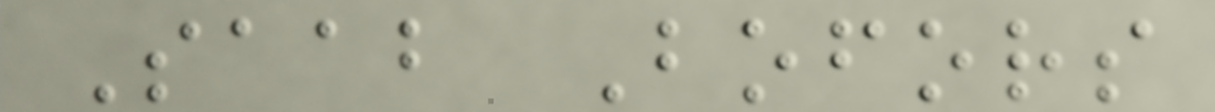Saab Bofors
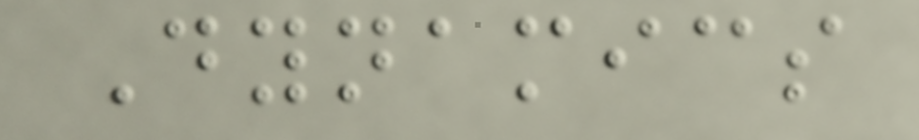Dynamics
